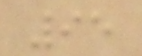95
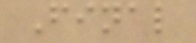Final
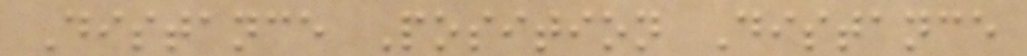Distance Position Distance
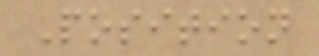Position
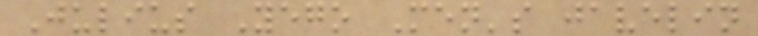Julius Yego Men's javelin
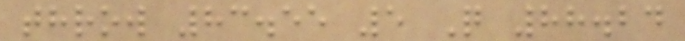throw 83.55 5 Q 88.24
